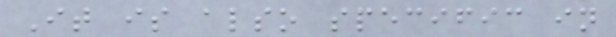It is also specific in
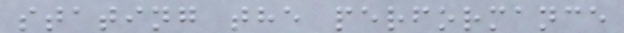stating the performance
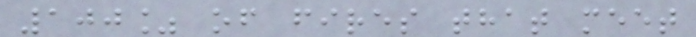100% of fires that meet
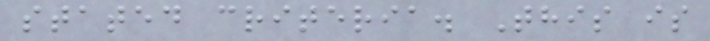stated criteria. This is
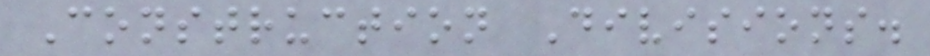Construction Divisions.
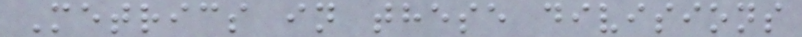Metrics in these divisions
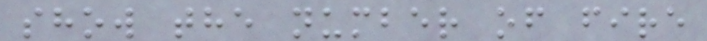show the number of fire
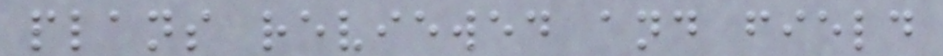plans reviewed and field
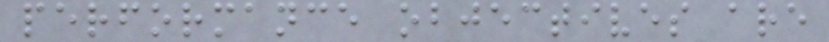performance objectives are
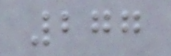277
